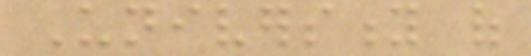University of
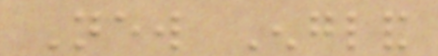New England
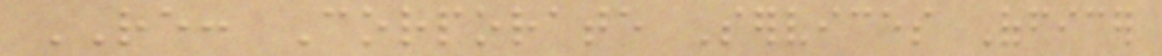RE: Corporate Services Officer
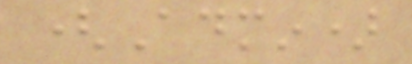(Admin)
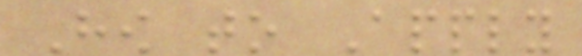How to Apply
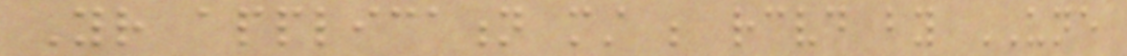Your application must be received by UNE
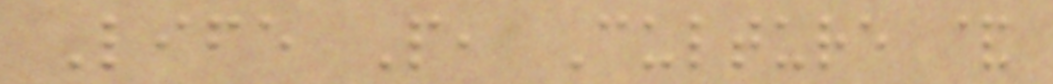Life People, Culture &
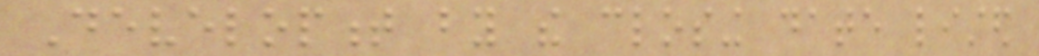Development by the closing date listed
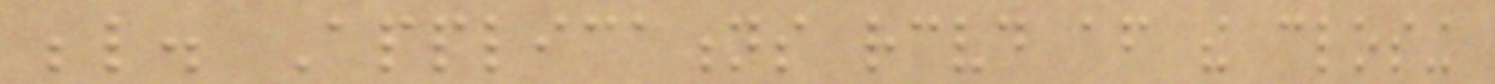below. Applications received after the closing
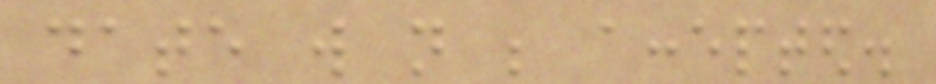date will not be accepted.
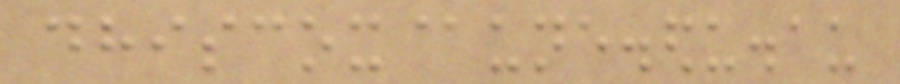dhiscox@une.edu.au
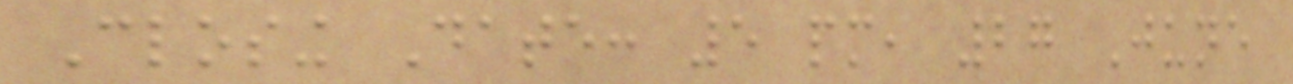Closing Date: 5 pm, 27 June
